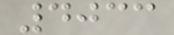4033
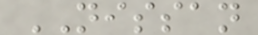NISSAN
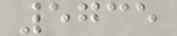5735
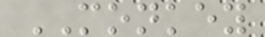MONKEY
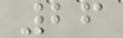26
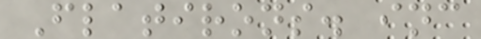Flatirons. inc
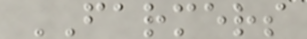FARMERS
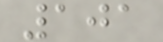101
